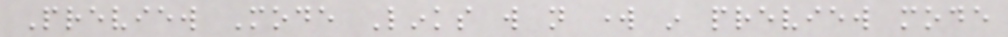Preview Mode Links will not work in preview mode
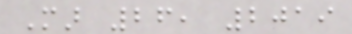Mar 26, 2019
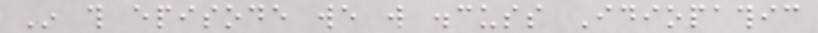In this episode we will discuss Idiopathic
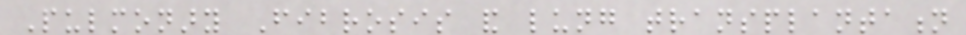Pulmonary Fibrosis and lung transplantation
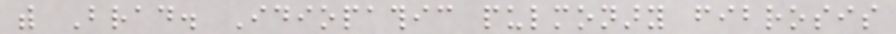with Brad. Idiopathic pulmonary fibrosis
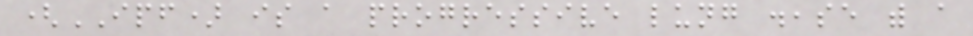(IPF) is a progressive lung disease with a
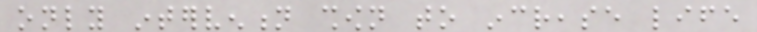only intervention shown to increase life
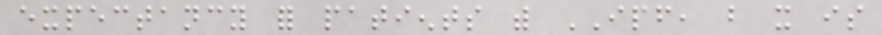expectancy for patients with IPF, but it is
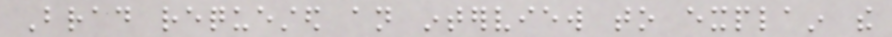Brad requested an interview to explain the
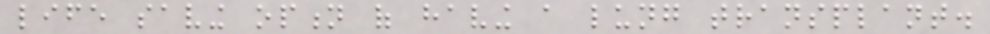life saving option of having a lung transplant.
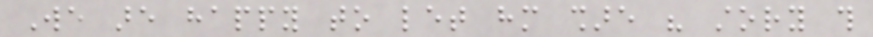We are happy to let him share his story this
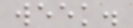week.
